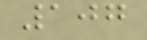107
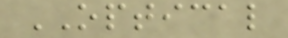OPTICAL
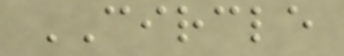CIRCLE
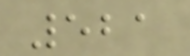521
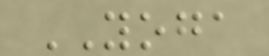YOGA
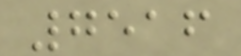7516
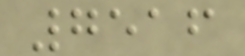7516
